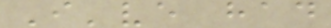I've had
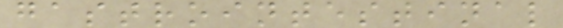gastrointestinal
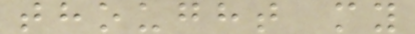thought my
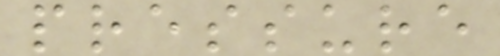pressure
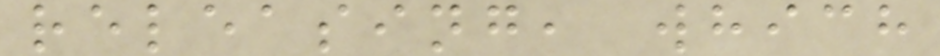releasing, which
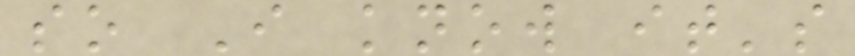so I know it's
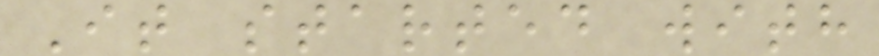It started with
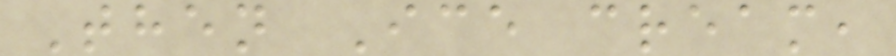Then Ice cream,
